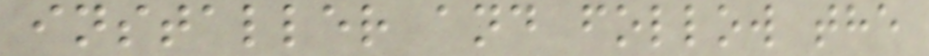installer and follow the
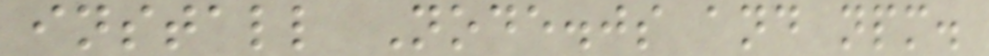install Node.js and npm.
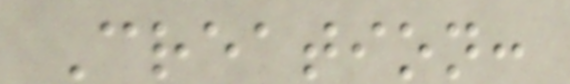Creation:
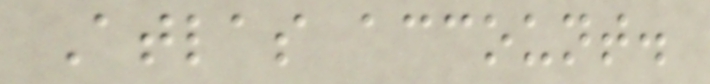Atlas account.
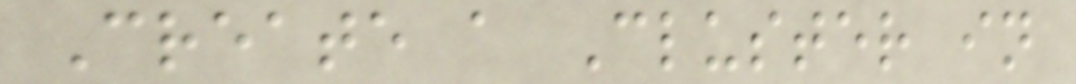Create a Cluster in
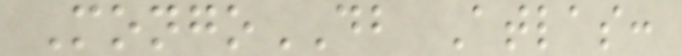MongoDB Atlas:
